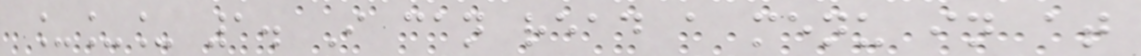___ 1. I can read a menu in at
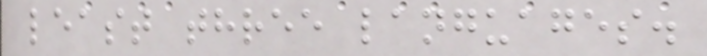least three languages.
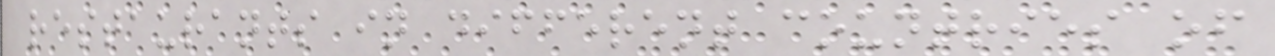restaurants in different countries of
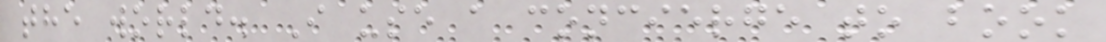the world. I use a concierge to book
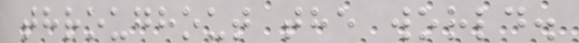throughout the world.
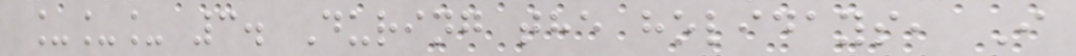___ 3. During the holidays, I
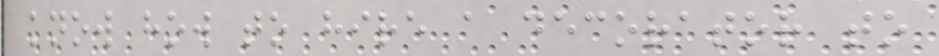know how to hire a decorator to
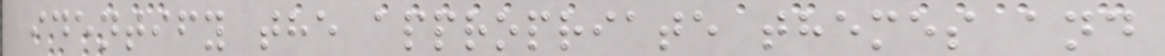identify the appropriate themes and
